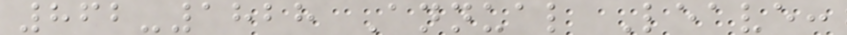862-1828 Annual Leave:
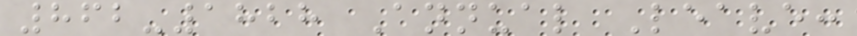862-1828 Annual Leave:
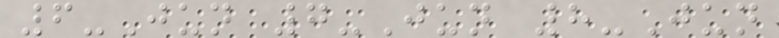6-Jun 7-Jun 8-Jun
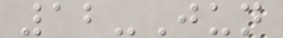12-Jun
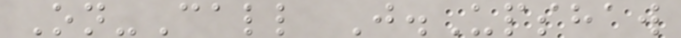On-Call J.Upshaw
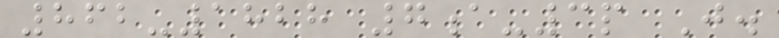862-1828 7a-3p J.
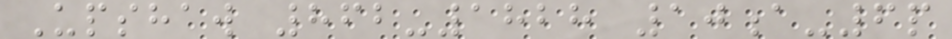Upshaw 862-1828 10a-6p
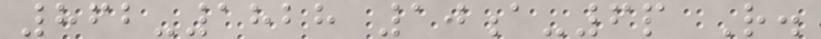862-1828 10a-6p R.
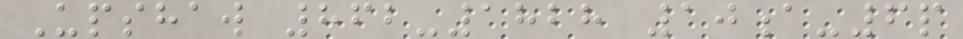Upshaw 862-1828 10a-6p
